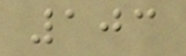103
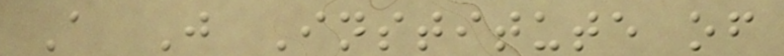A J Institute of
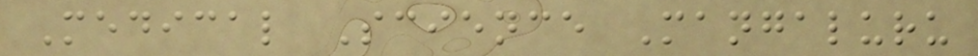Medical Science Mangaluru
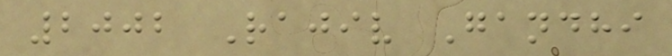2002 Rajiv Gandhi
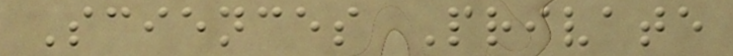Sciences Private
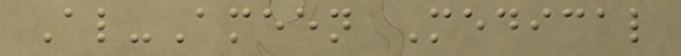Al-Ameen Medical
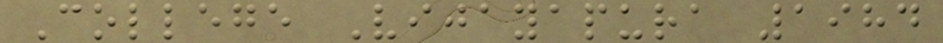College Vijayapura 1984
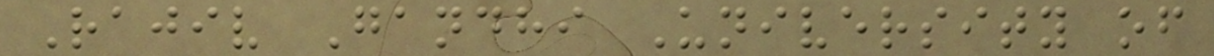Rajiv Gandhi University of
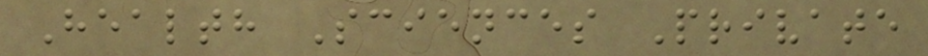Health Sciences Private
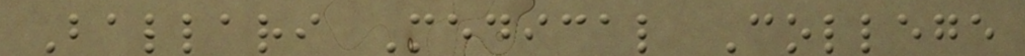Ballari Medical College
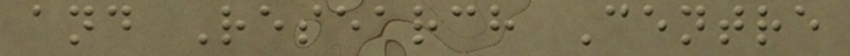and Research Centre
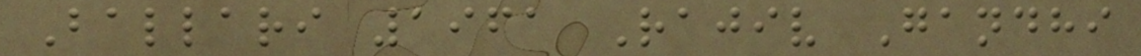Ballari 1961 Rajiv Gandhi
